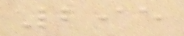295
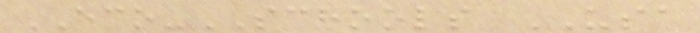ECO-SCHOOLS USA
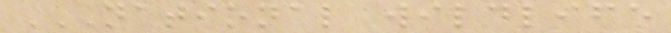NATIONAL WILDLIFE
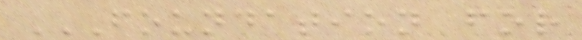FOUNDATION FOR
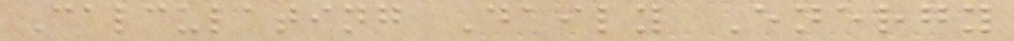Calculating Daily Energy
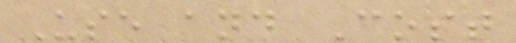Use and Cost
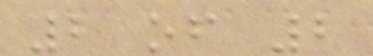2 of 2
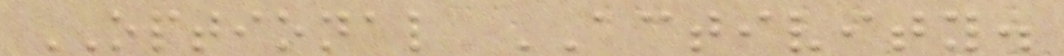OPTIONAL ACTIVITY.
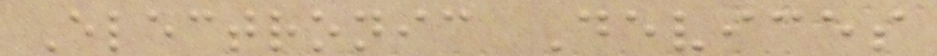Electronic Devices
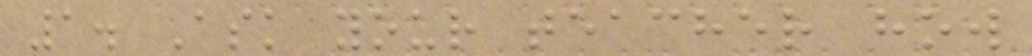1. Ask your teacher how
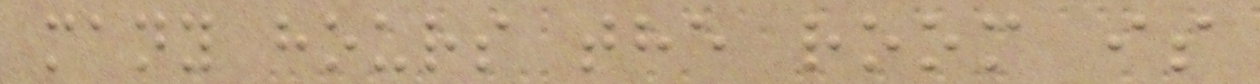many hours the room is
